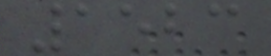1523
